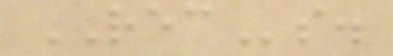RECs.
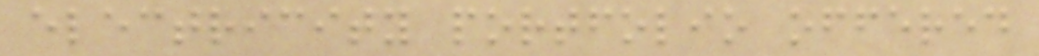electricity portfolio offered
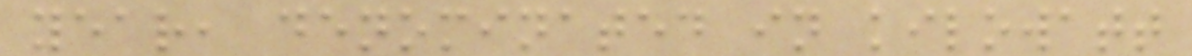year, denominated in kilowatt
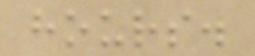hours.
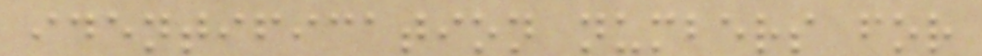identification numbers for
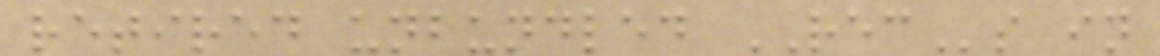retired unbundled RECs in
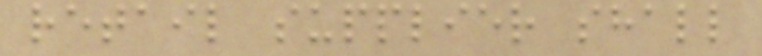retail supplier shall
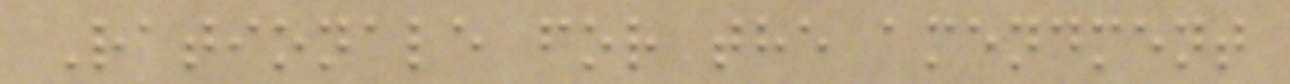Rationale for the amendment
